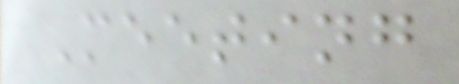Meeting
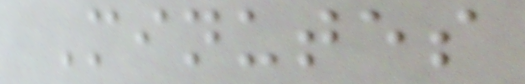Minutes
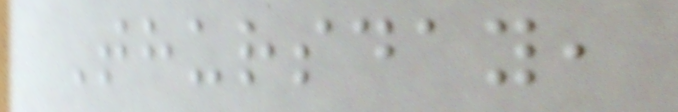Thursday,
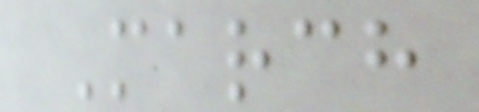March
